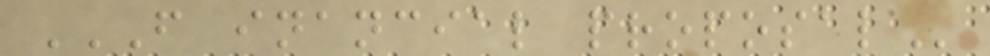F INANCIAL PROPOSAL
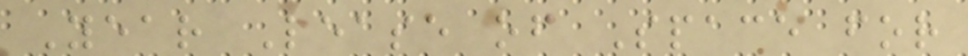Year Lease of Space for
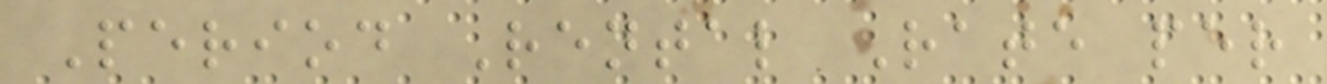Period Rental Rate per
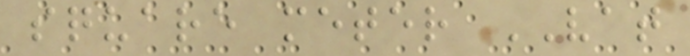square meter VAT
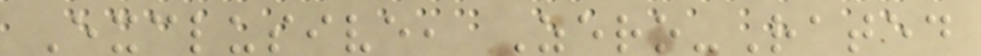Exclusive, Zero-Rated
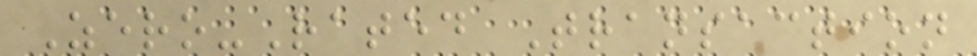Zero-Rated Transaction
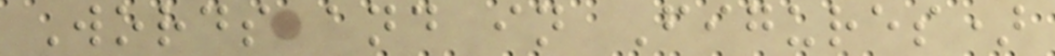Words and in Figures)
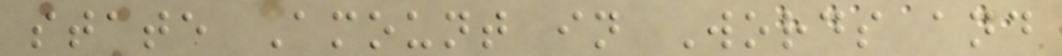state Amount in Words and
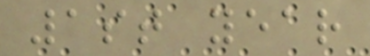1st year
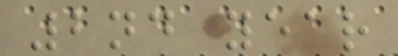2nd year
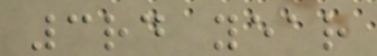3rd year
